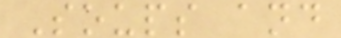Soups and
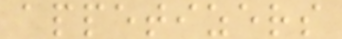appetizers
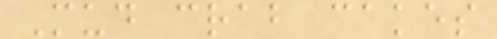Mud crab cakes
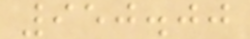950.00
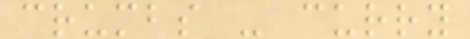crumbs - curry
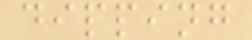dipping
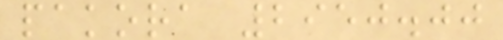pakora 2950.00
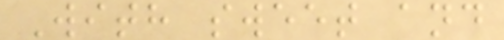With sweet and
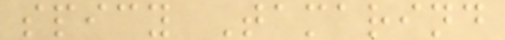spicy Tamarind
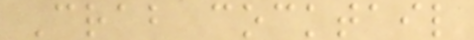Crab cocktail
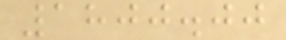1800.00
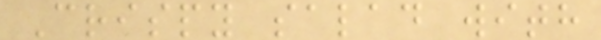Crispy salad with
